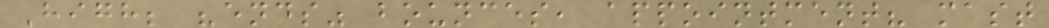High; "ends" bounces, appointment? mast
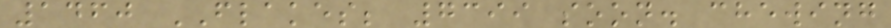1460 FLAKES; 7399 soon. chewing
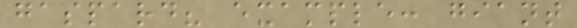gaspard? example: giant
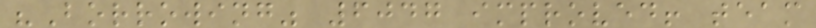"Borrowing" 6047 improved! team
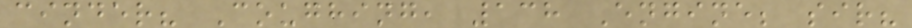cinder? Coughing, 138 Engine; sir?
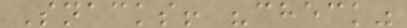Snacks! "check"
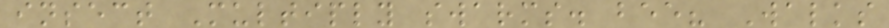insect Multiply swarms. bee? Walks
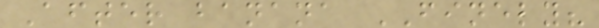After banana FINELY?
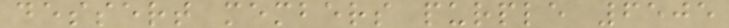dessert members purple 6505
